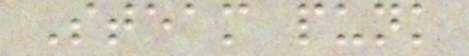Steam punk
